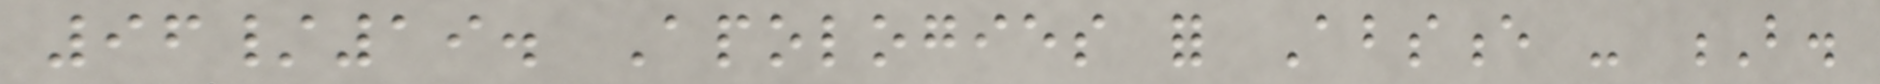96/19. Apologies for Absence - B.
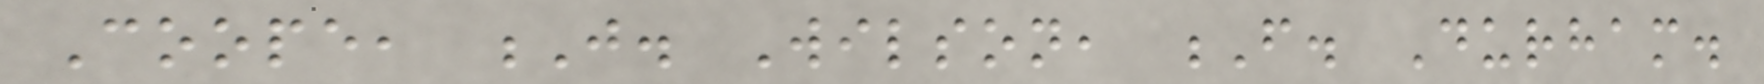Coope, J. Wilson, F. Durham.
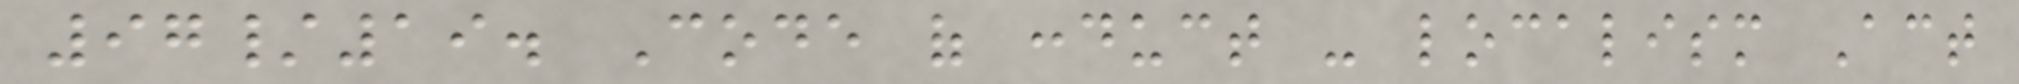97/19. Code of conduct - localism Act
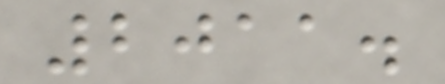2011.
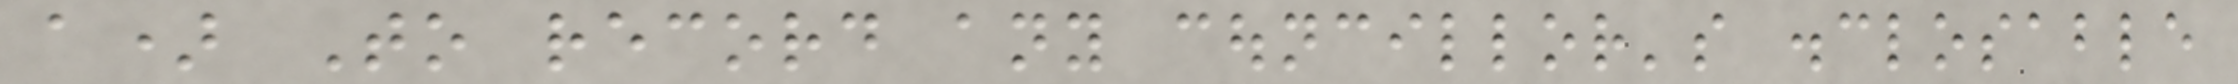a) To record any councillor's disclosable
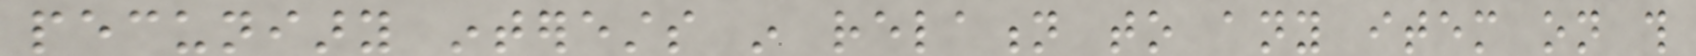pecuniary interests in relation to any item on this
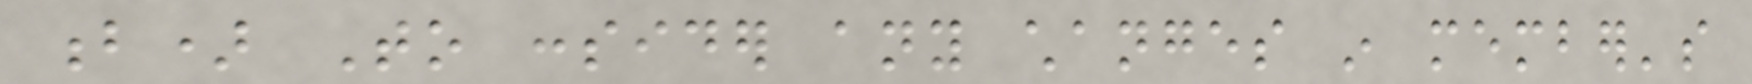b) To consider any changes in member's
